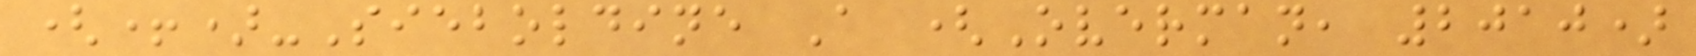(+)-Sieboldine A (Overman, 2010)
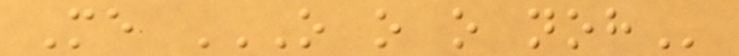Me O O O NOH
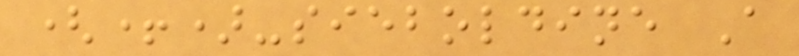(+)-sieboldine A
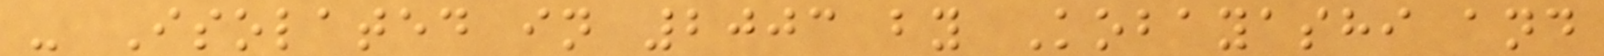- Isolated in 2003 by Kobayashi and
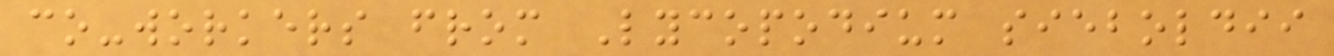co-workers from Lycopodium sieboldii
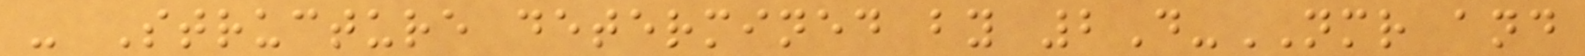- Structure determined by 2D-NMR and
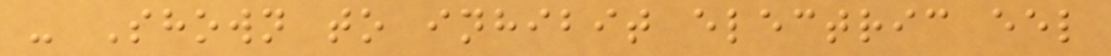- Shown to inhibit electric eel
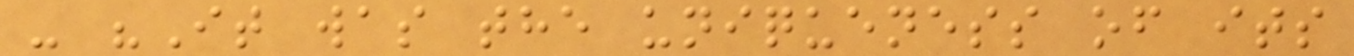- "It was the uniqueness of its
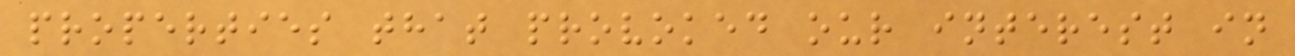properties that provoked our interest in
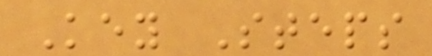Key Steps
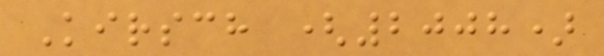Kirsch (2008)
